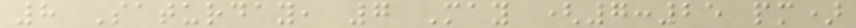8 Saturday, 7 May (7:25 pm)
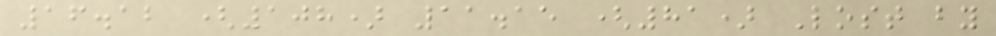16.12 (108) 11.15 (81) Lost by
